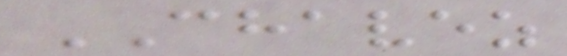CHAVEZ
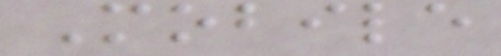Mobile
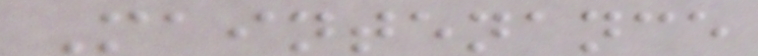Maintenance
